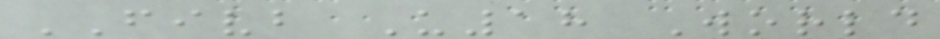FIVB U18 World
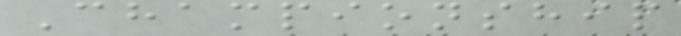Championship
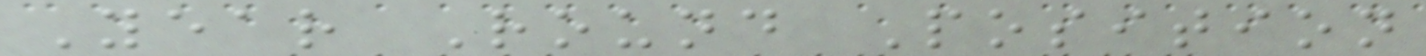Year Round Position
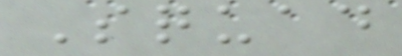Squad
